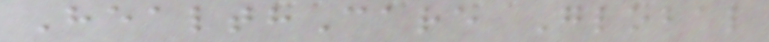HealthCare Global
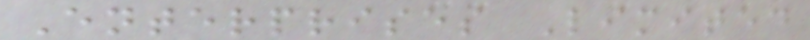Enterprises Limited
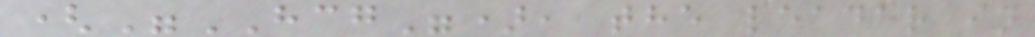("HCG"), the leader in
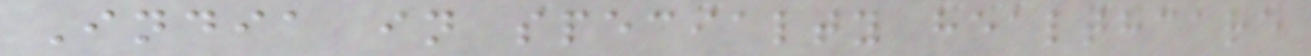India in specialty healthcare
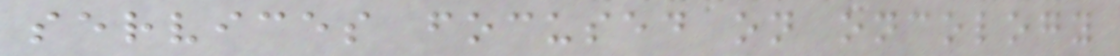services focused on oncology
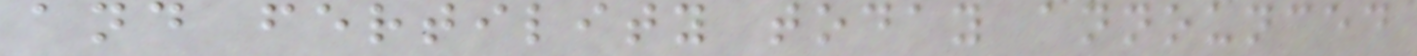and fertility today announced
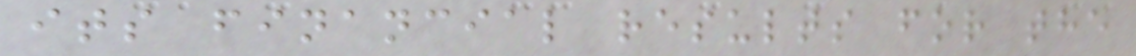its financial results for the
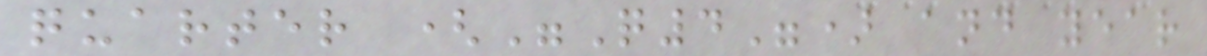quarter ("Q4") and year
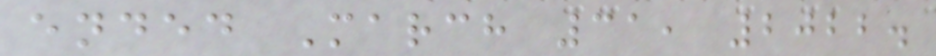ended March 31, 2022.
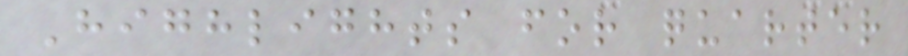Highlights for quarter
